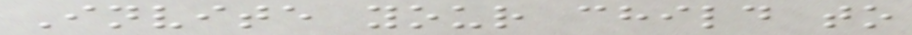Invite your child to
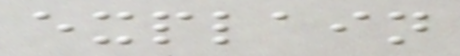explain
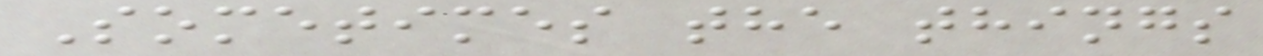Sometimes the things
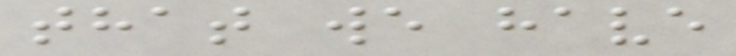that we have
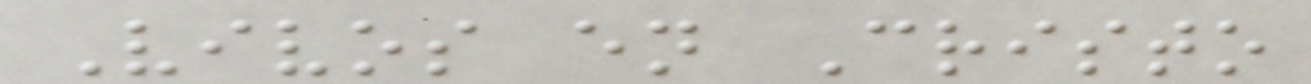Vivos en Cristo
